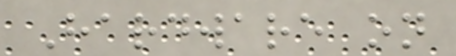Hardware on
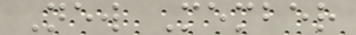New Member
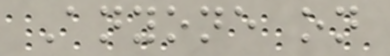Anyone on
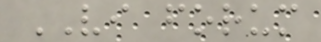VI forum
